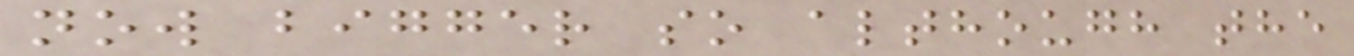now bigger so although the
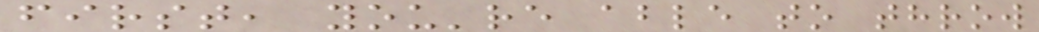first, you're able to throw
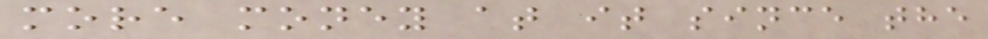more money at it since the
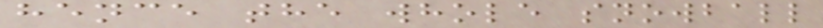hence the whole snowball
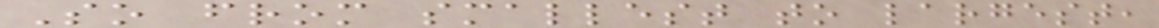So from smallest to largest,
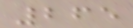265
